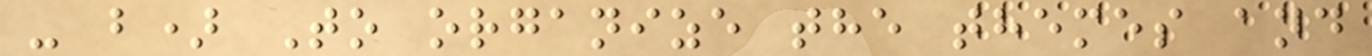- b) To organize the themes and
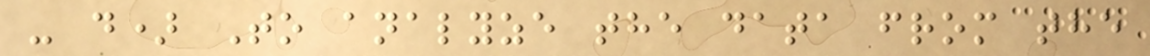- d) To analyze the data from the
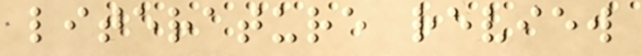literature review
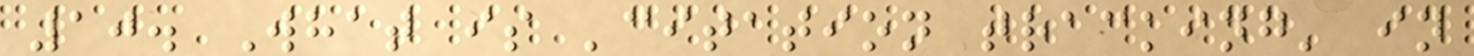10. What is 'citation tracking' in
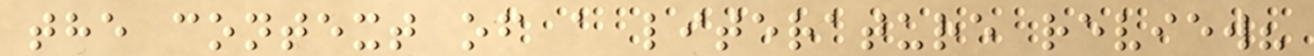the context of a literature review?
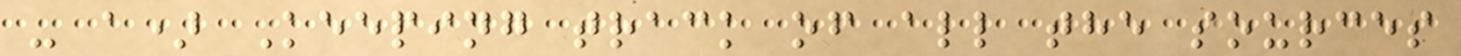- a) Keeping track of all the sources
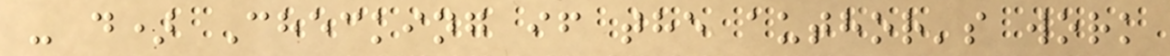- d) Checking if the author's work
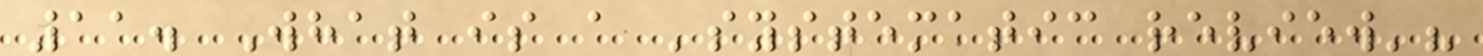11. What is a 'systematic review'?
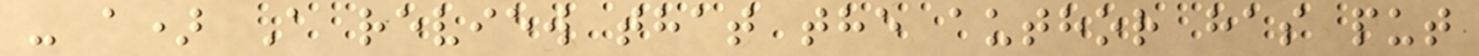- a) A review that the author has put
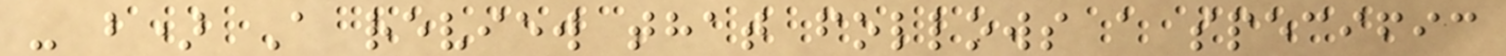- b) A review that follows a specific
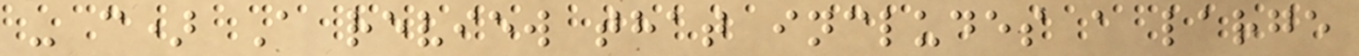- c) A review that includes a large
